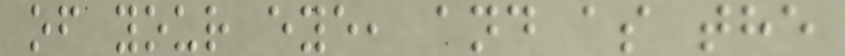of your eye, and as the
